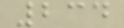234
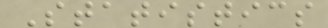Statistics
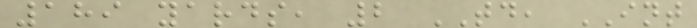189 yards, 2 TD, INT
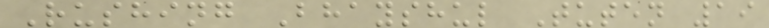Rushing Bhayshul Tuten 19
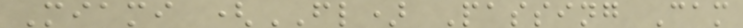Miami (FL) Passing Cam
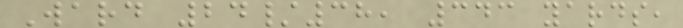Ward 24/38, 343 yards,
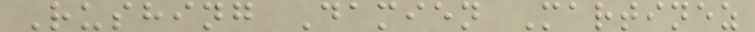Rushing Damien Martinez
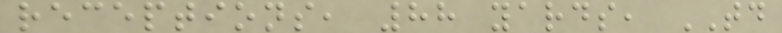receptions, 88 yards, TD
